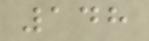148
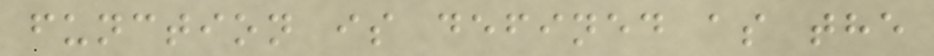function is defined as the
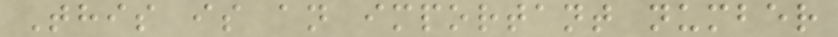This is an important number
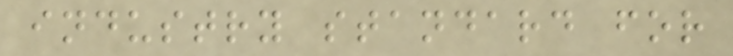industry standard for
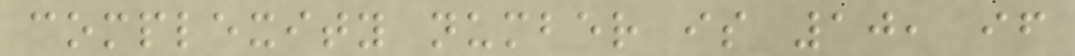complexity number is 10, if
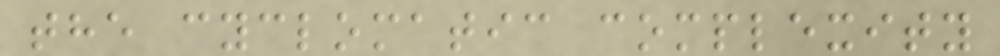the cyclomatic complexity
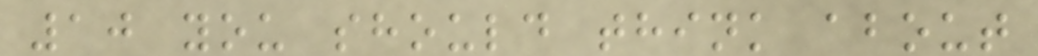10 you should think about
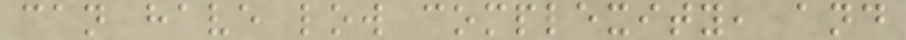can have low complexity, and
